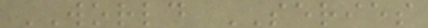WORLD SERIES
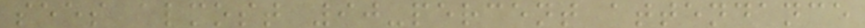sees almost 90-percent attendance
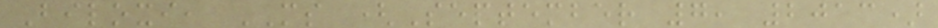Biloxi, MS (September 7, 2013)
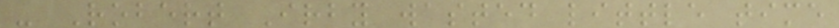- Robert Irby wasted little time
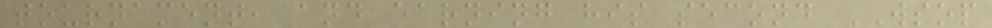tournament, and earning his second WSOP
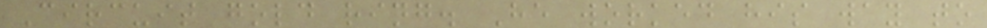Circuit gold ring. He worked his way to
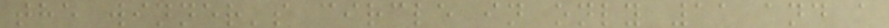the winner's circle in only 11 and a
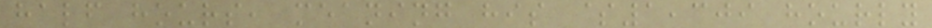half hours, meaning his $1,309 hourly
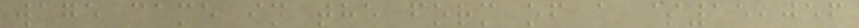wage came in the form of a $15,056
